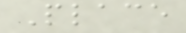Place
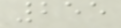255
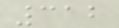312
